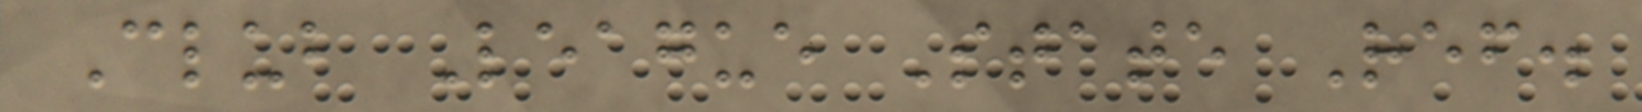Club League State Ref.
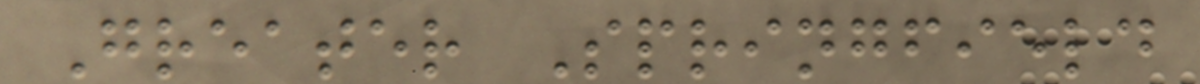Greater Springfield
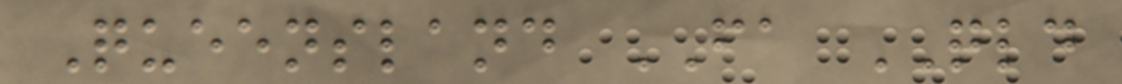Queensland FA QLD
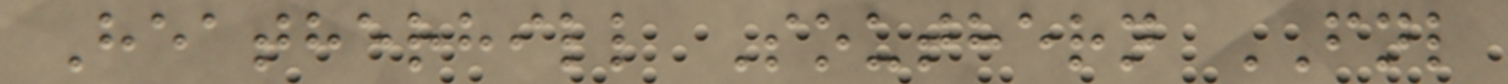Heatherhill Southern FNL
